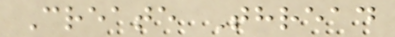Create Thread
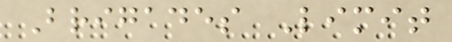Brigades Limit
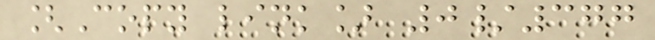[Copy link] 0/377
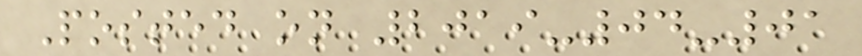Posted on 2019-04-01
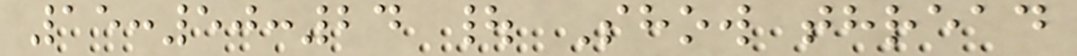15:50:24 | Show thread
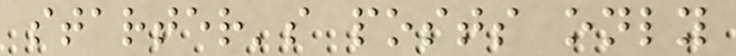starter's posts only
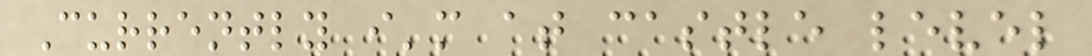Currently i'm at castle level
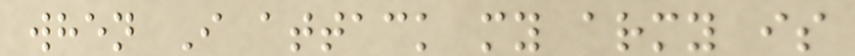when I attack my army is
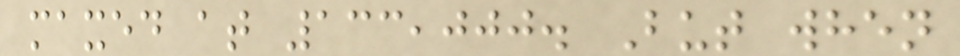maxed at 133,000. But when
